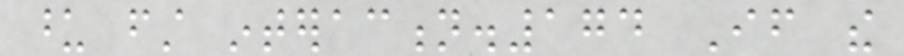upon first interaction.174 If the
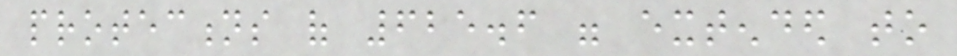protections of 625.6 were extended to
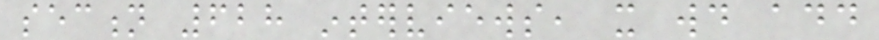section 628 interviews, it would add
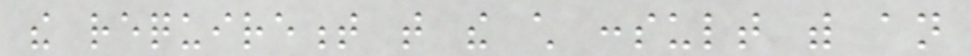the requirement that the child consult with an
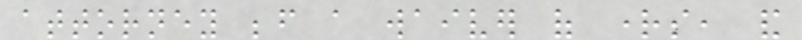attorney before a waiver of rights, and
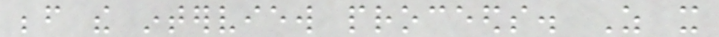before the interview proceeds. As it
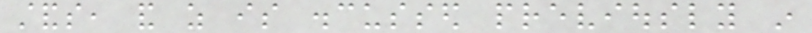stands, and as is discussed previously in
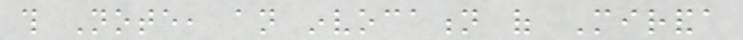this Note, an invocation of Miranda
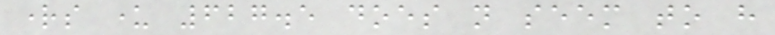rights under 627.5 does not seem to have
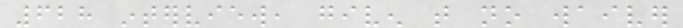628 interview, given that no waiver
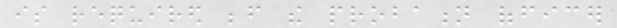is required before the probation officer
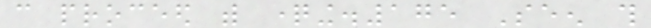can proceed with questioning.175 Seen this
